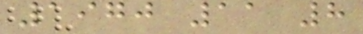1970 11 8
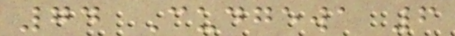74 Cudgewa 6
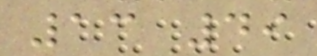13 49
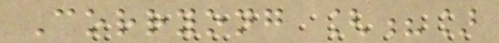Corryong [?]
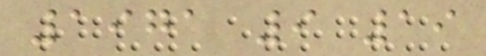1971 9 19
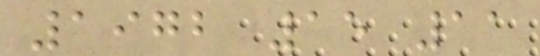1972 15 11
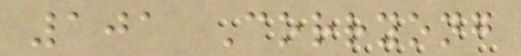101 Corryong
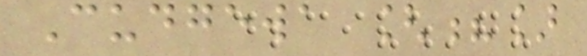Cudgewa [?]
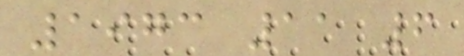1973 11 6
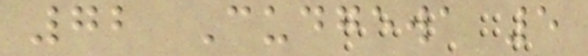72 Cudgewa 5
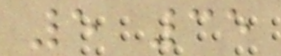5 35
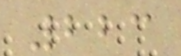223
